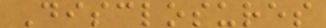Disclosures
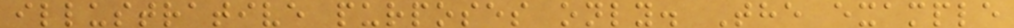illustrative purposes only. The example
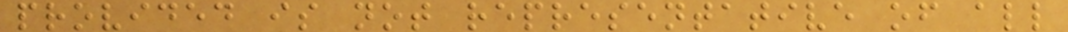provided is not representative of all
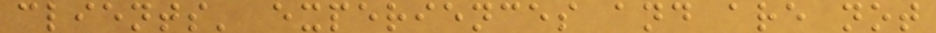clients' experiences and are not
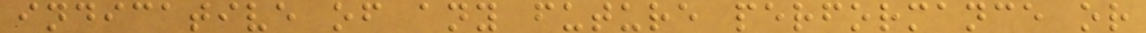indicative of any future performance or
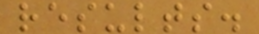results.
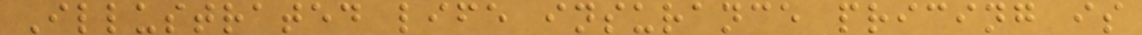Illustrated life insurance pricing is
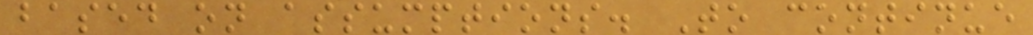based on assumptions. To continue
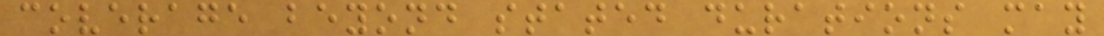coverage beyond stated durations may
